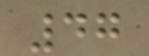47
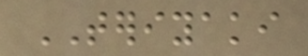TERIYAKI
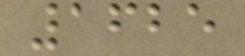1625
